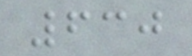630
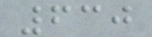630
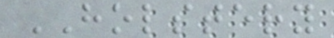HOLSTERY
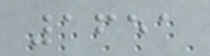1651
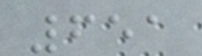651
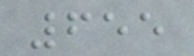655
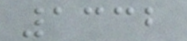1332
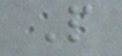P
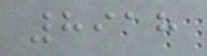8918
